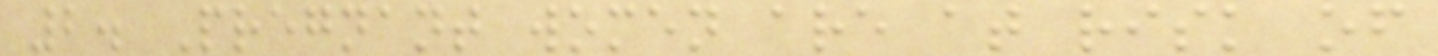2. Pregnant women are at risk of
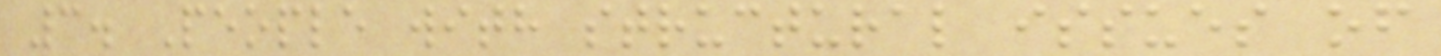3. People with structural issues of
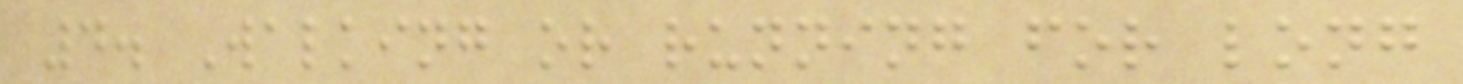4. Walking or running for long
